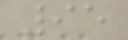95
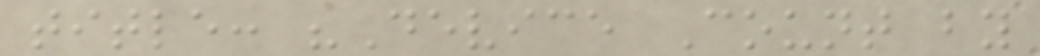title: "Device Count by
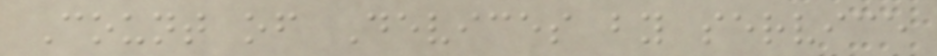Count of Devices by service
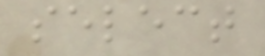select
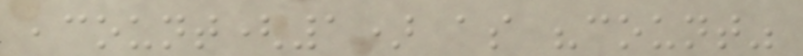,count(1) as "count"
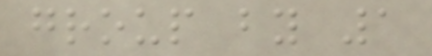group by 1
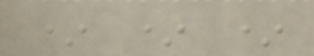* * *
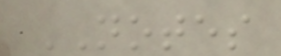NOTES
